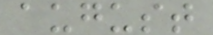august
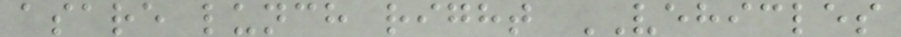asare lunch right VEHICLES
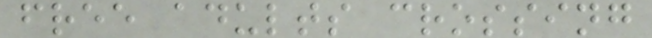free adults crossing
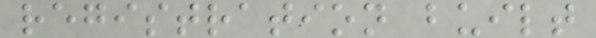registration built
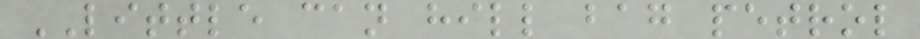LITTLE can hill bag petrol
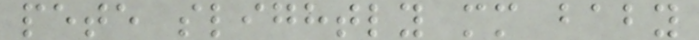pete slightly mm baby
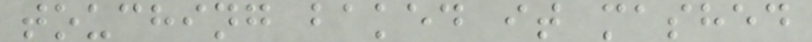touching baked it mashed
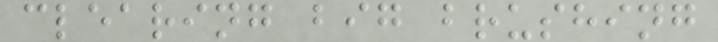clearing big brushing
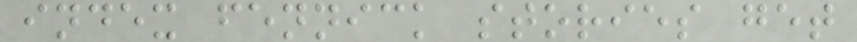index fennick stories get
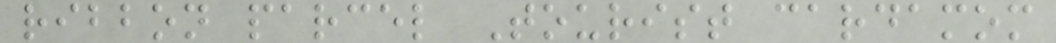ribbon parcel Tourist cardamom
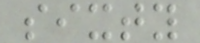sixty
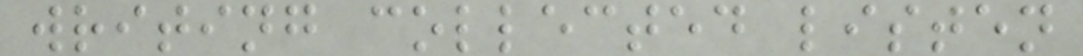writing collected listen
